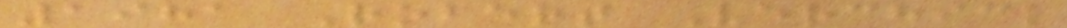1981 Robert Verchick
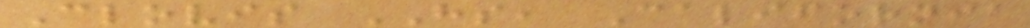Clovis HS, California
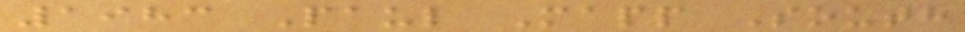1983 Paul Mapp South
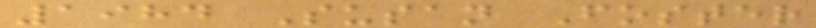1984 Susan Foster
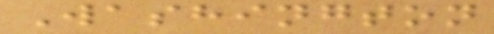Washington
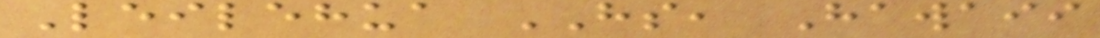Leilehua HS, Hawaii
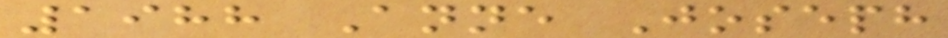1988 Anne Joseph
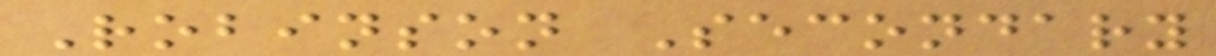Robinson Secondary
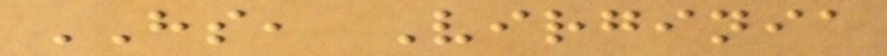HS, Virginia
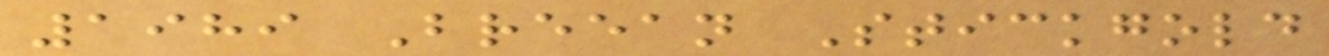1989 Breean Stickgold
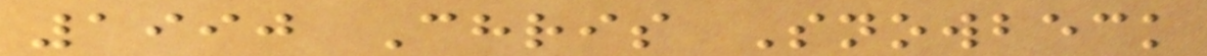1990 Chris Snowbeck
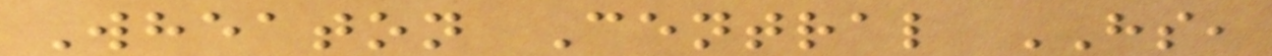Wheaton Central HS,
